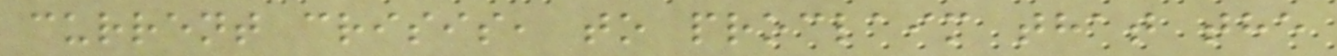current crisis, to proclaim that the
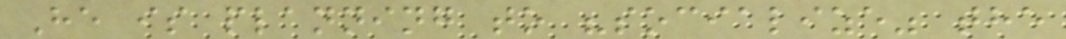He is planning to "socialize" the
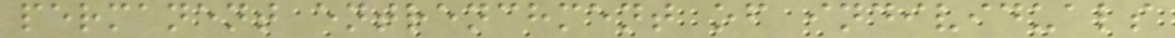permanent entrenchment of individuals
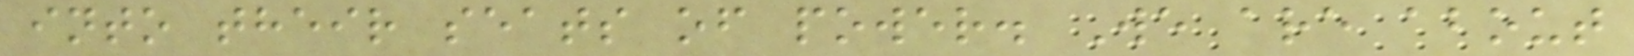into their seats of power. We are about
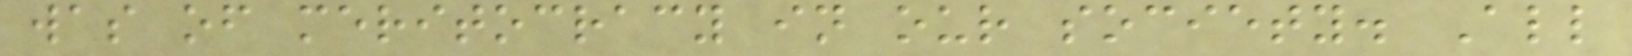was of meritocracy in our society. All
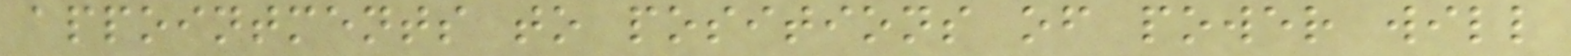appointments to positions of power will
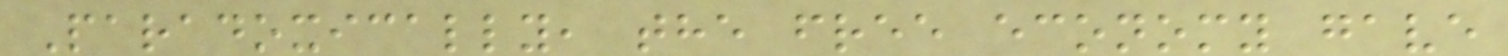Paradoxically, the free economy gave
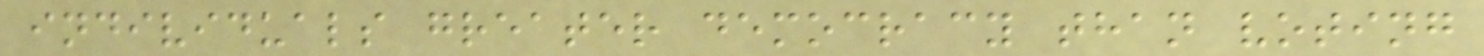individuals greater democracy than voting
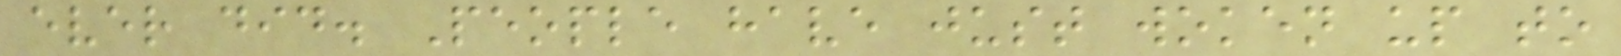ever did. People have just woken up to
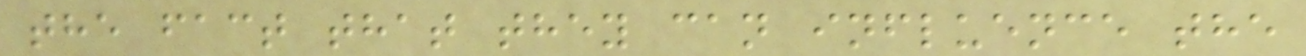the fact that they can influence the
